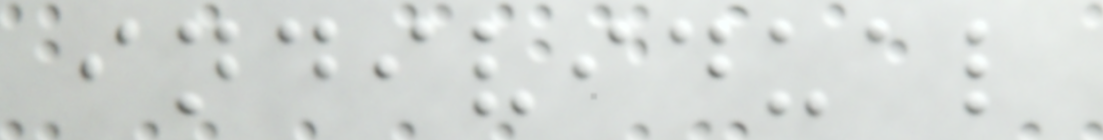individual
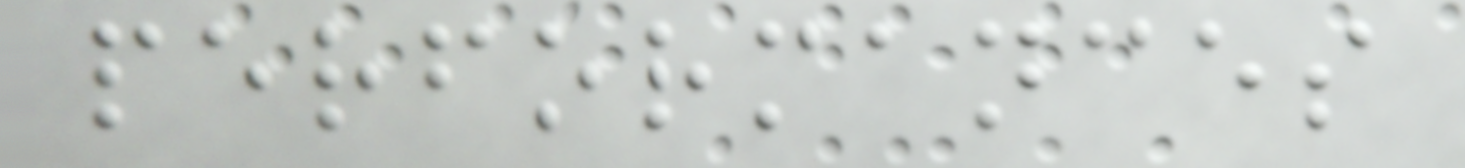performances
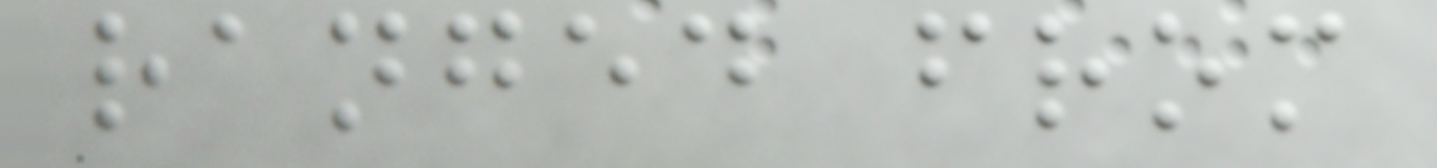ranged from
